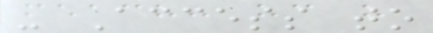- Access to
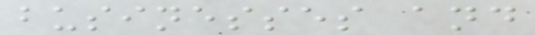businesses and
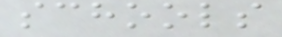schools
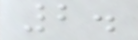2.
